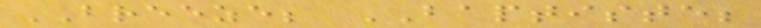BREEZE; BAPTISTE;
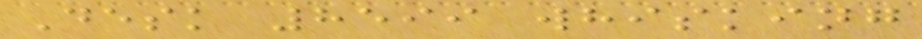Desk 8599 whisking
